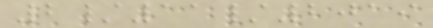2/11/2019
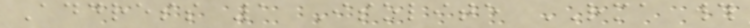Address 1 Isolite RMA #
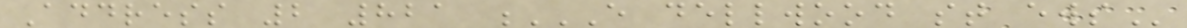Address 2 821 E DELLWOOD ST EWS
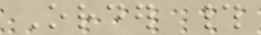Order #
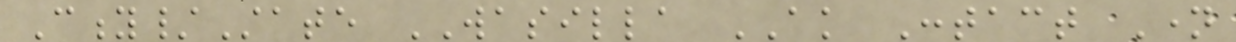City/State WASILLA AK Contact Name
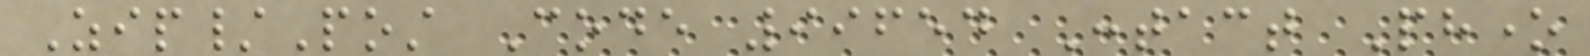Zip/Post Code 99654 Contact Phone
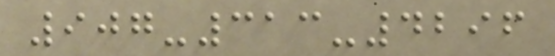907-313-4296
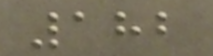182
